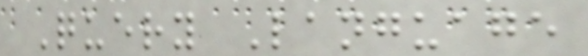Query Language
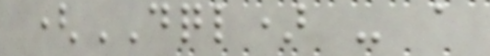(DQL) - a
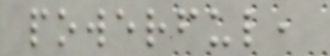powerful,
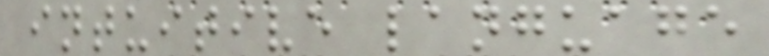intuitive language
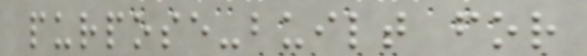purpose-built for
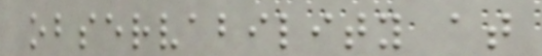observability at
